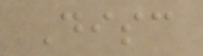Disc
